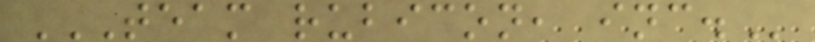TEAM RUBICON, INC.
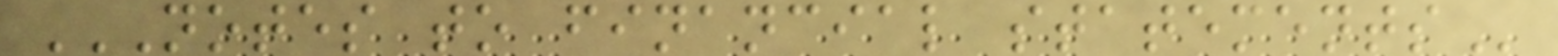NOTES TO FINANCIAL STATEMENTS
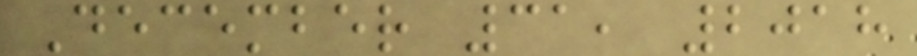December 31, 2018
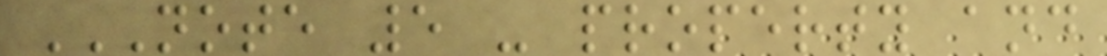NOTE 5 - PROPERTY AND
